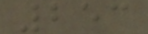253
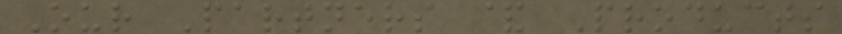Our Partners & Products
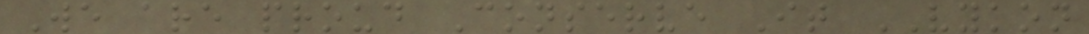We are proud Conserve It VYKON
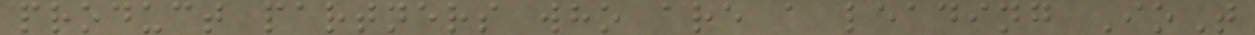product partners who are a leading IoT
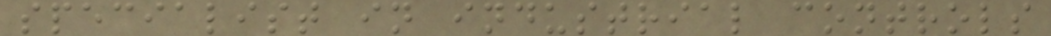specialist in industrial controls
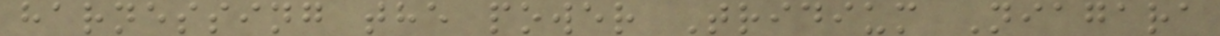harnessing the power Tridium Niagara
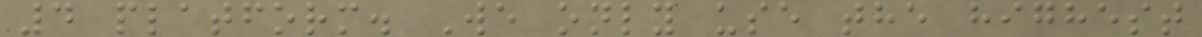4 platform. We only use the highest
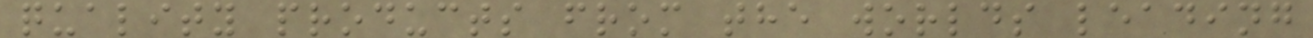quality products from the worlds leading
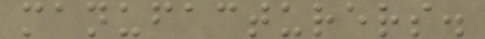manufacturers.
